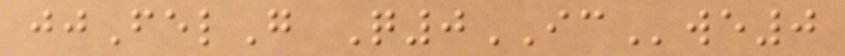jjFelG Q0ICwe0
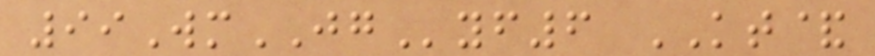99WmJGyf6 KT&
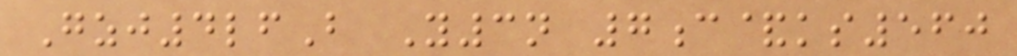Gzj4lfB Y3n 7c&ks560
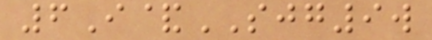6I&SJG9w
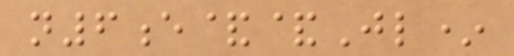n6e&&Jl*
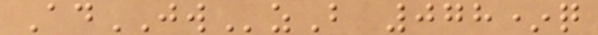AdJWzB 078*q
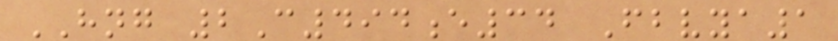HNG 2C494e34 Fbvya1
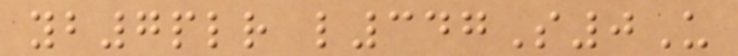yb7plr l347S0U
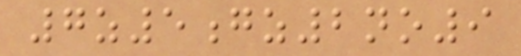7z5gz2no9
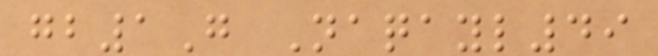gb1G Naqayl49
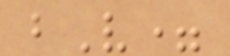bV=
